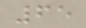65
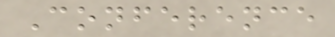Conference
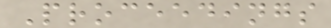Proceedings
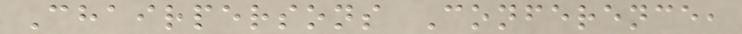Chairpersons Conference,
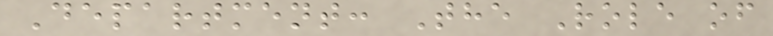Department: The Role of
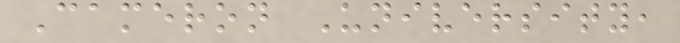Cameron University,
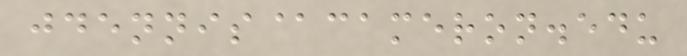jdennis@cameron.edu
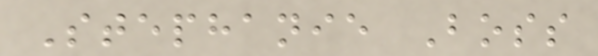Stephanie Boss
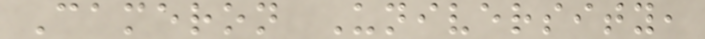Cameron University,
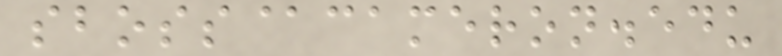sboss@cameron.edu
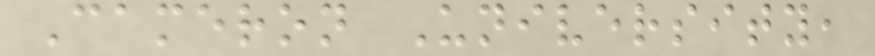Cameron University,
